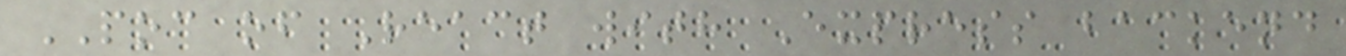POC of React with Express backend
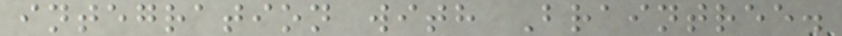integration with Braintree.
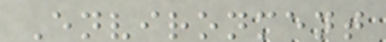Environment
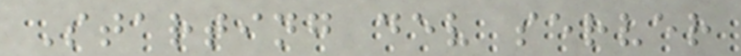Starting dev server
